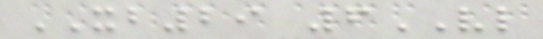XB29 6VL
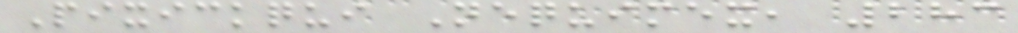Pixickqui Nequimex, 283
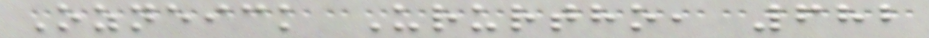Ozneick Ururtho, 682
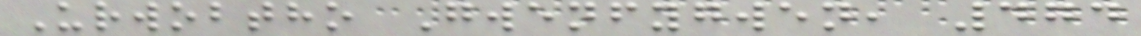Urwobtho Gwenfygwen, 474
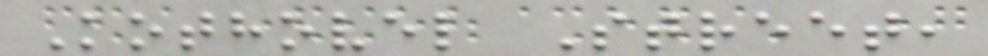Kothovel Street,
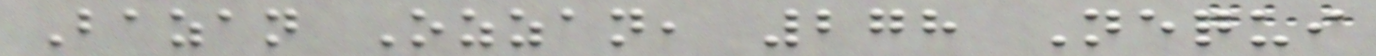Bazan Ozzan, 278 Nequi
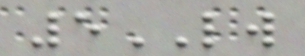5LW
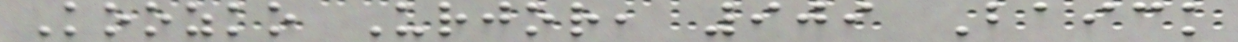Koozko Urjor, 909 Baick
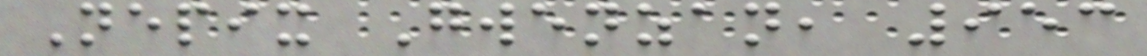Nepix Gwenzan, 953
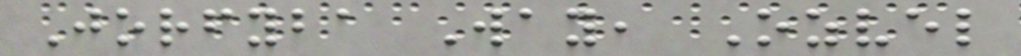Jorfyba Way, Ozvel
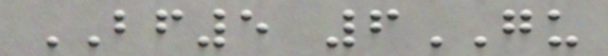BF5 6GU
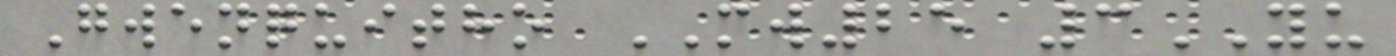Gwenquitho MW25 3YU
